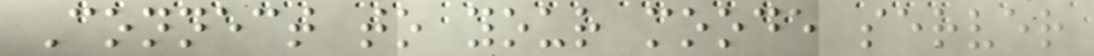Connect to your moode server
